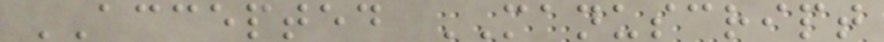ACCEPTED MANUSCRIPT
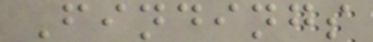Findings
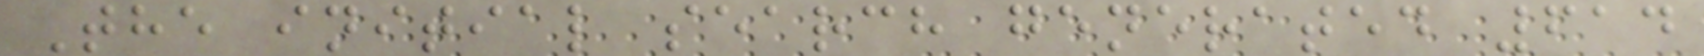The initial search generated 614
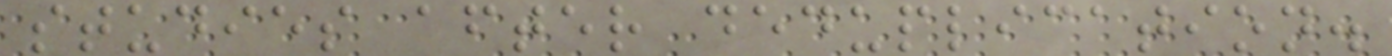studies after deduplication.
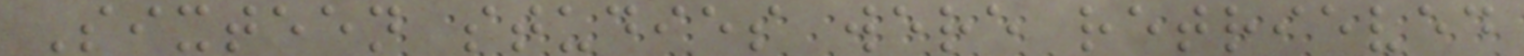Sixteen studies were retrieved
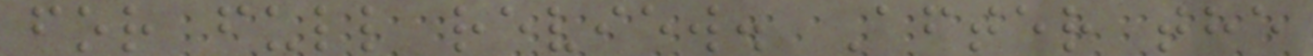for full review. After the
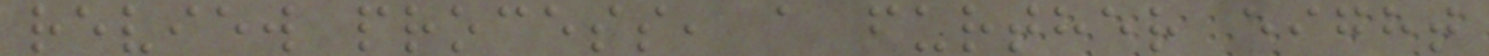review process, a further eight
